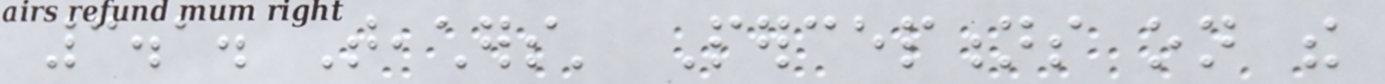3.1. Teachers' Perceptions on the
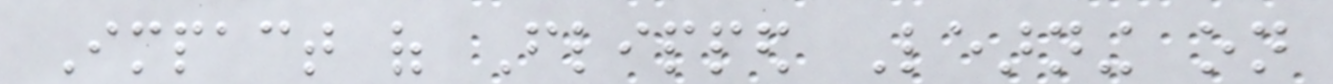Impact of Flipped Learning on
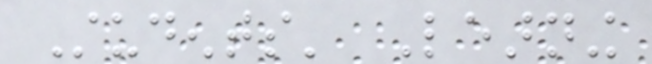Students' Learning
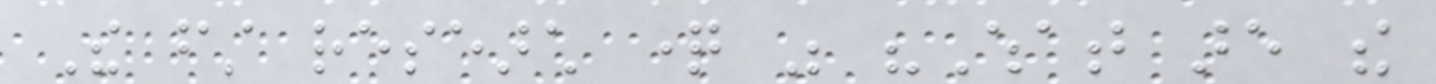The first research question was "What are the
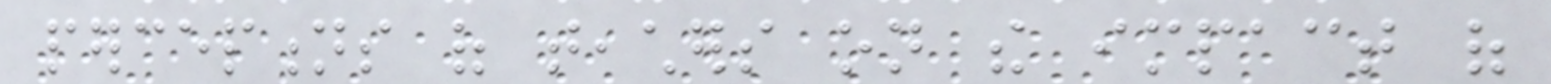perceptions of teachers on the impact of
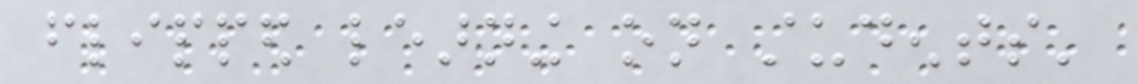flipped learning on students'
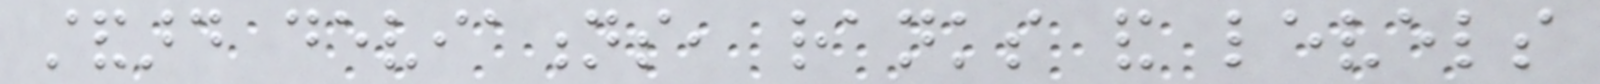standard deviations, ranks and levels
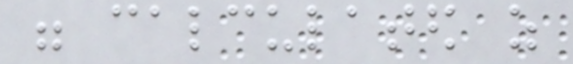were calculated as
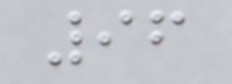96
